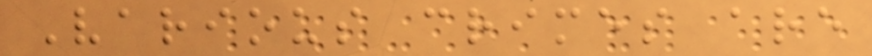Various crimes are
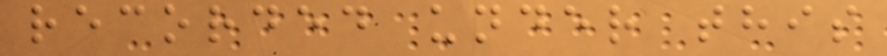recorded under this
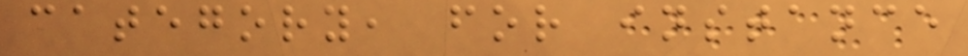category, for instance
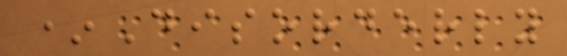*Disorderly
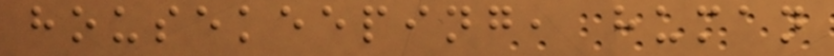housekeeping, human
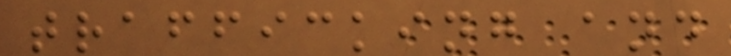trafficking and
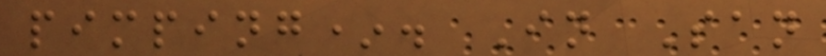pimping*. In San
